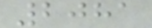2081
